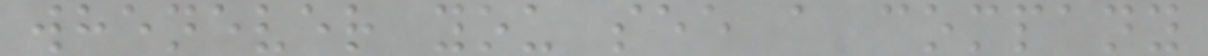whenever you see a company
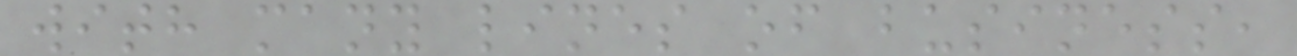with many lines of business,
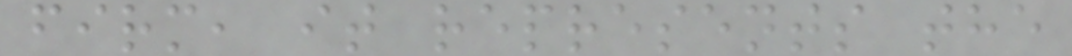firm, it represents the
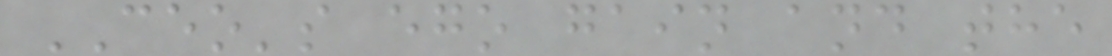CEO's ego gain and the
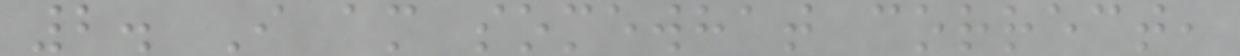2. I am somewhat correct,
